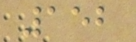152
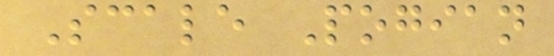Scale Pogian
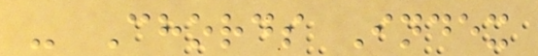- Chords Index
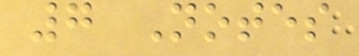7 Notes
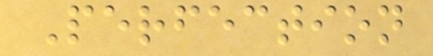Perfection
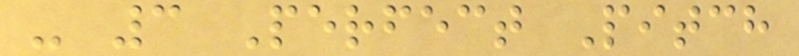- 3 Perfect Pitch
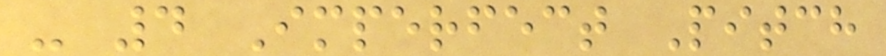- 4 Imperfect Pitch
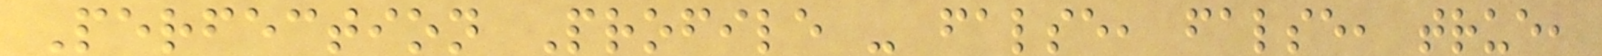Perfection Profile - false, false, true,
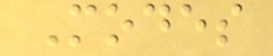Modes
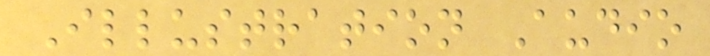Illustration Audio
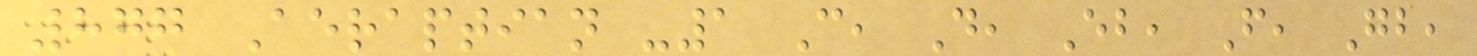877 Aeraptian -1 C, D, Eb, F, Gb,
